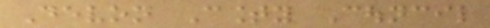Devon County Council
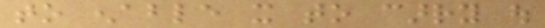to enable it to carry out
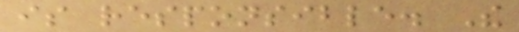is responsible. The
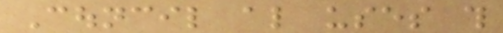Council also uses this
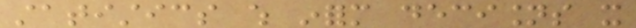statistics which inform decisions it
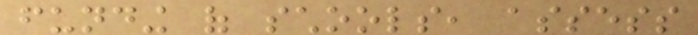funding of schools, assess
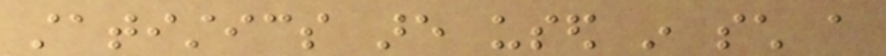statistics are used in such a
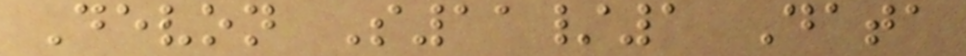Devon S11/1 Data
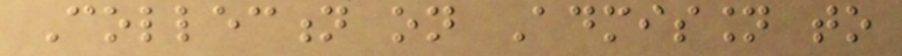Collection on Admission to
